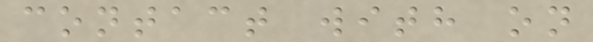contact with on
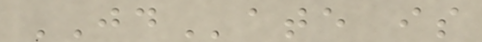JDate is
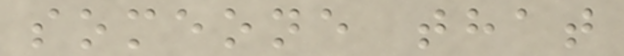someone that
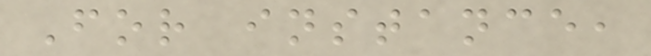For instance,
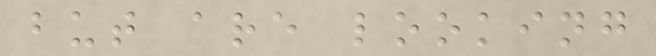but are looking
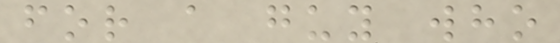for a guy who
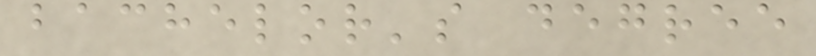bachelor's degree
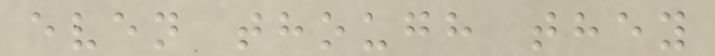even though they
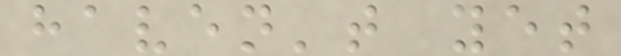haven't yet
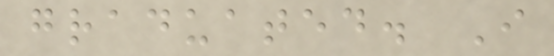graduated. I
